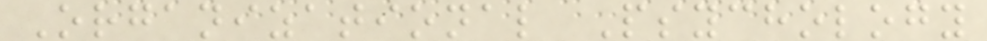Organizational Psychology
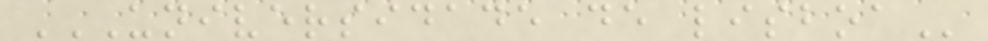UNIVERSIDADE DE LISBOA
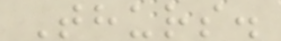Thurs.
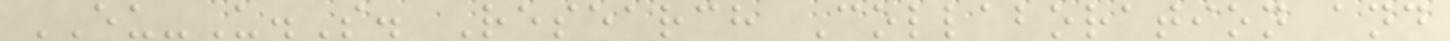EU-U.S. Research Collaboration and
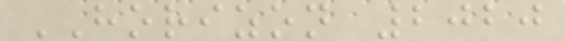HORIZON 2020
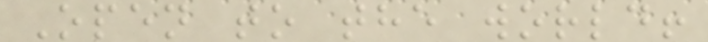Open to the world!
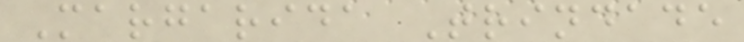Margarida Trindade
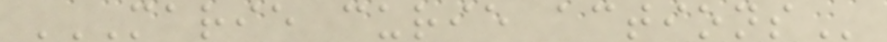MARIE CURIE ACTIONS
